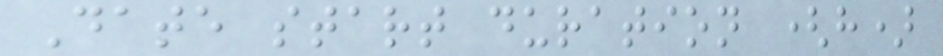Date start duration (h)
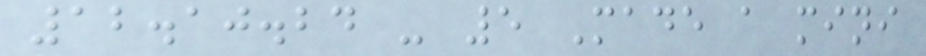12.10.24 - 5 Made a mini
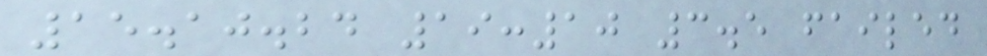15.10.24 19:10 3.5 failed
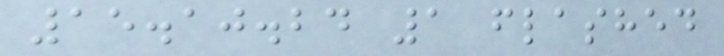15.10.24 1 flashed
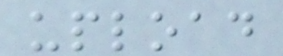upload
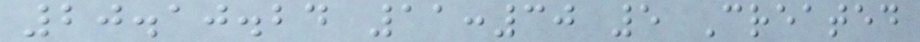20.10.24 11:30 5 Created
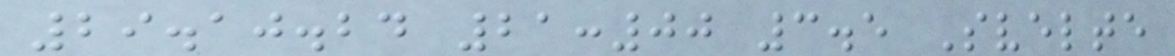29.10.24 21:00 3.5 Svelte
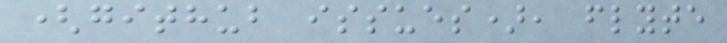(github issues), flyte
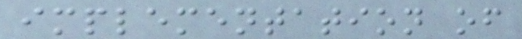implementation of
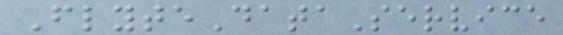FlyteDataService
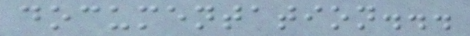documentation...
